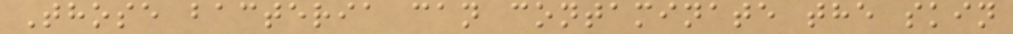Those bacteria can contaminate the skin
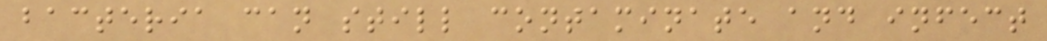bacteria can still contaminate and infect
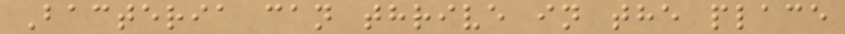Bacteria can thrive in the place
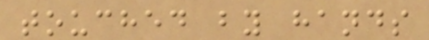touched by hands
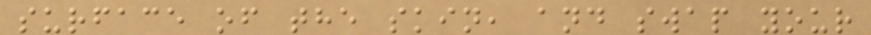surface of the skin, and swap your
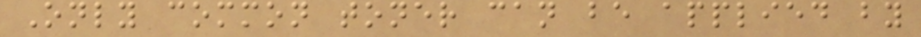Only common toner can be applied by
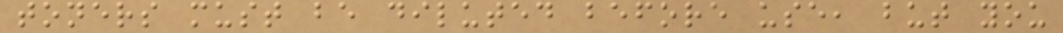toners must be diluted before use, but you
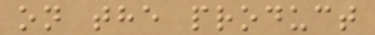on the product
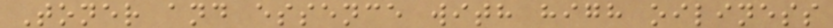Toner and essence with high oiliness
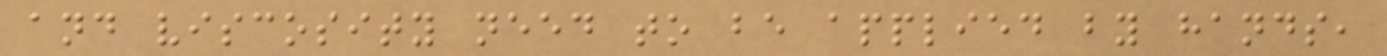and viscosity need to be applied by hands,
